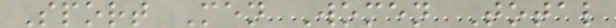Sport Men Women Total
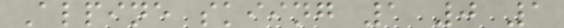Alpine skiing 1 0 1
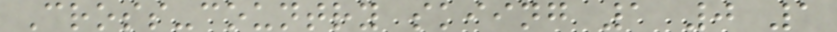Cross-country skiing 1 0 1
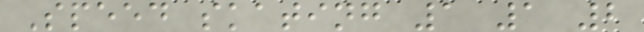Speed skating 1 1 2
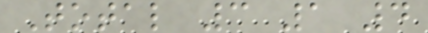Total 3 1 4
